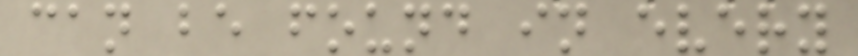can be found in every
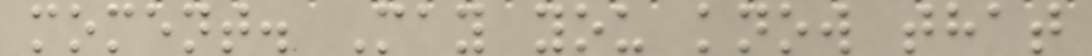moment. May you know that
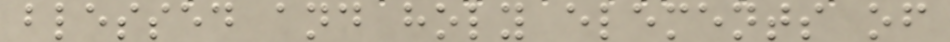blessed and holy elements of
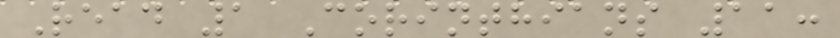Read 1 Corinthians 11:
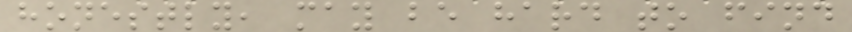honestly, may be hard to find
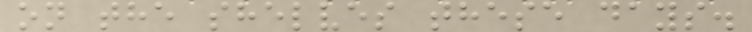on the shelves these days.
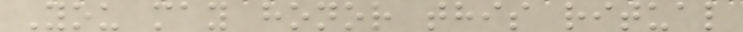You may honor this ritual
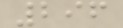296
